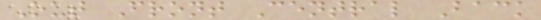Out Front Central Back
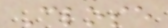Close
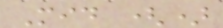Mid ()
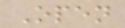Open
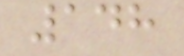148
